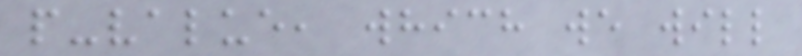p-value, which we will
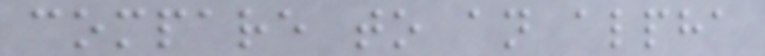compare to an alpha
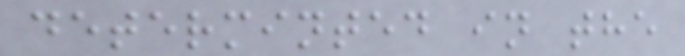determinted in the
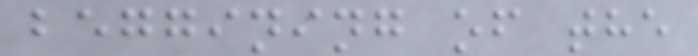beggining of the
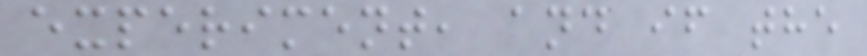experiment, and if the
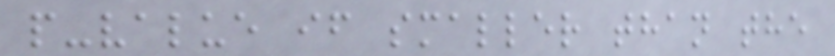p-value if smaller than the
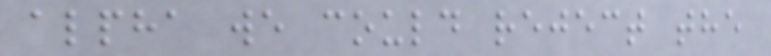alpha we could reject the
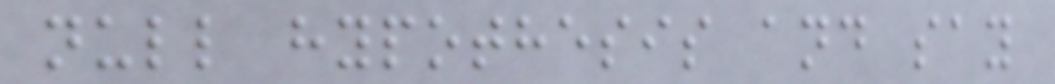null hypothesis and say
